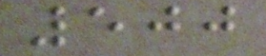500
